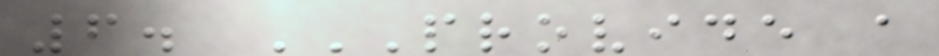6. PROVIDE A
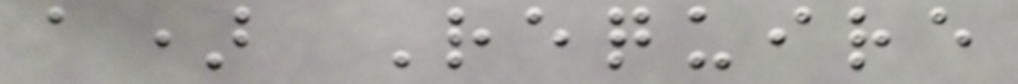a) Require
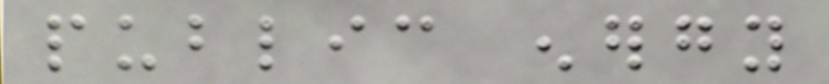public energy
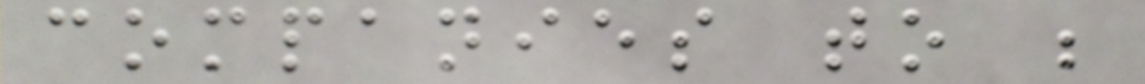companies to be
